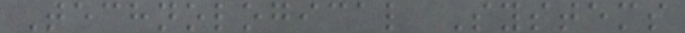Technological Systems
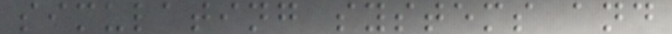simulating systems and
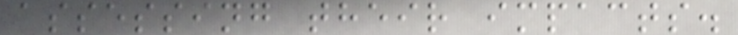assessing their impacts.
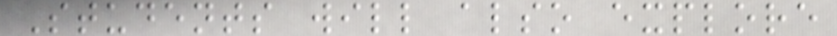Students will also explore
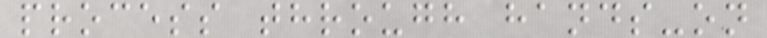process through hands-on
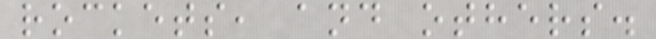rockets, and others.
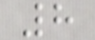8
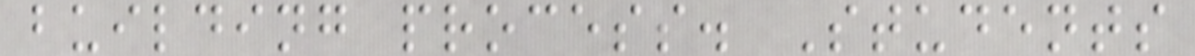building process. Students
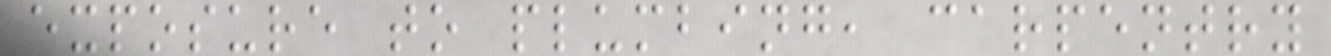exposure to plumbing, carpentry
